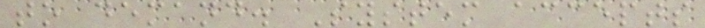to demand. System accepts
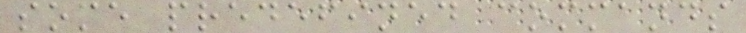some predefined commands
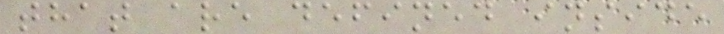that are defined inside
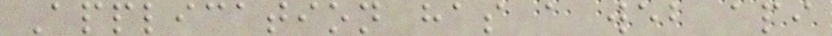Application has a web api
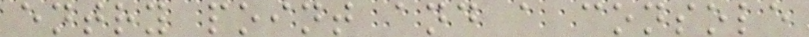entry point and a console
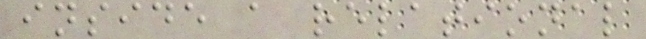inside a relational
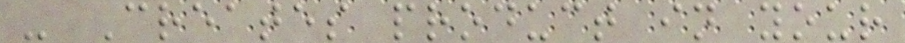- Creates product in your
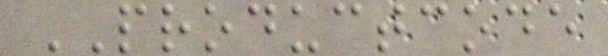PRODUCTCODE
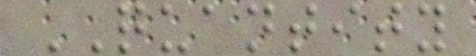QUANTITY
